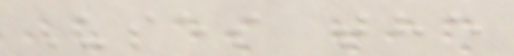Uses the
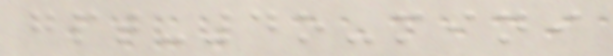gpt-4o-mini
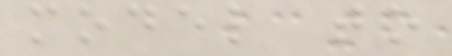model to
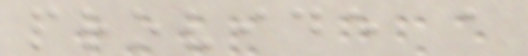provide a
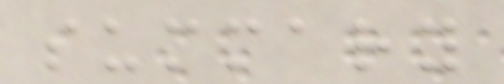summary
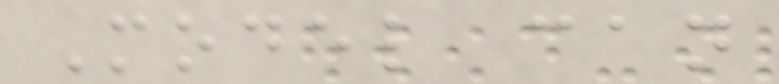Model can
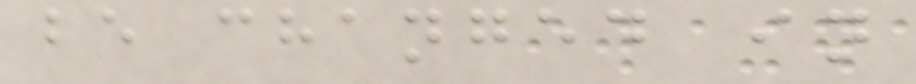be changed in
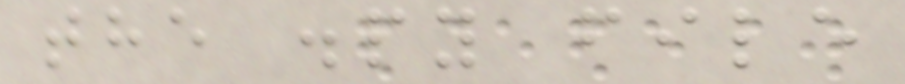the .py file
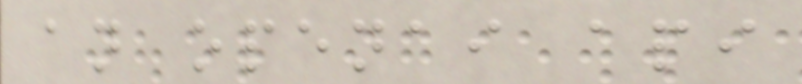an openai api
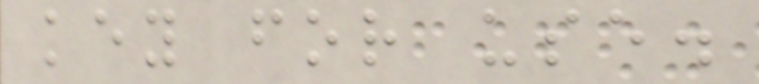key for use.
